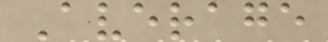Average
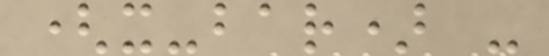(x-bar) -
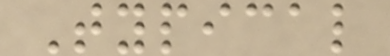Typical
